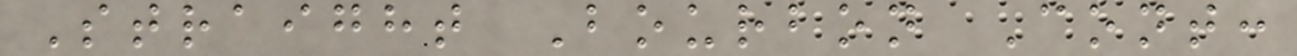Straight Bourbon Cont:
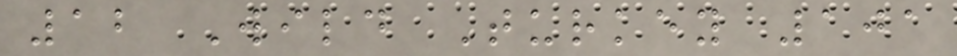12 Wild Turkey 101
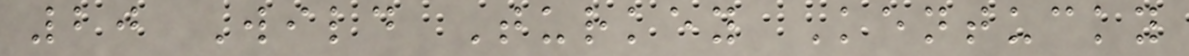20 Wild Turkey Kentucky
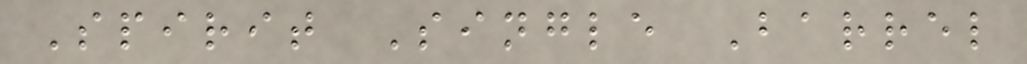Spirit Single Barrel
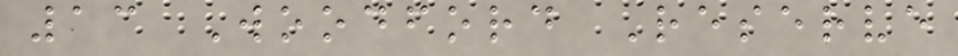13 Woodford Reserve
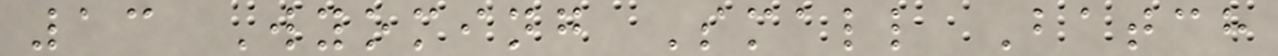13 Wyoming Small Batch
